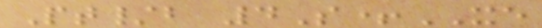Pt/b 4S+XE
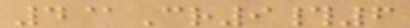4@Cr9#6
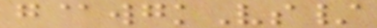g@wgkVs/
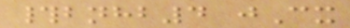#bnhb4 jCx
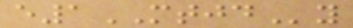e1MTJDy
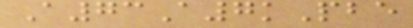A73A7kPbe
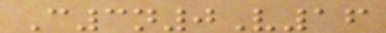C3n0V16
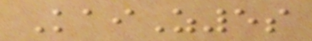KaiZ5s
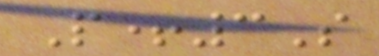P+3S
